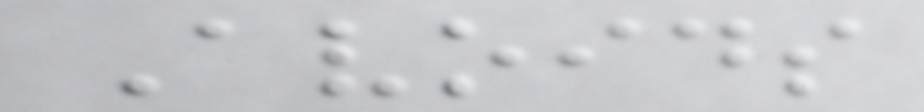Avoids
